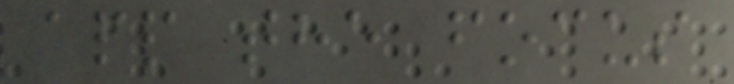app the focus
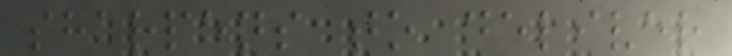sharpens to deliver
